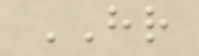HR
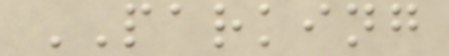PARKING
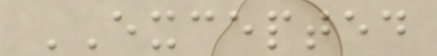EXCEPTED
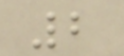2
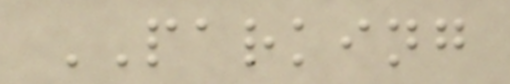PARKING
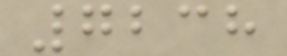7238
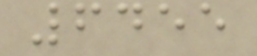6455
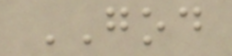GOD
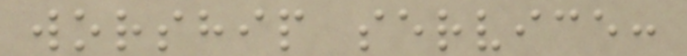worship service:
